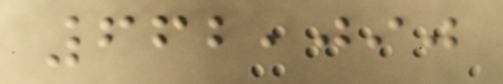662,090
